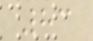83
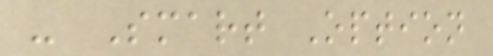- Smart Option
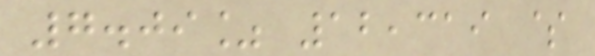7.09% 12,319 $
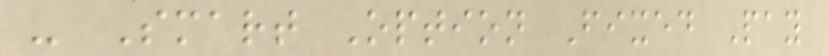- Smart Option Fixed Pay
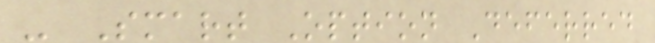- Smart Option Deferred
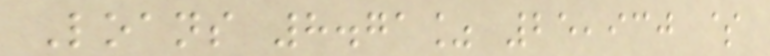Loans 8.71% 25,930 $
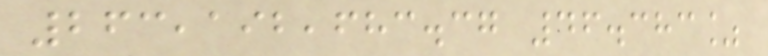263,192,683.37 46.383%
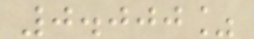0.000%
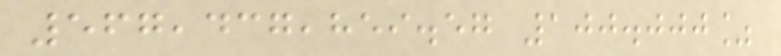567,437,859.57 100.000%
